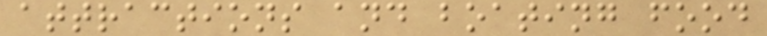attractions and boating food
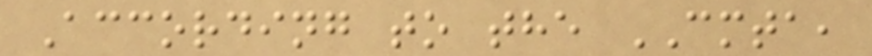According to the CMTA,
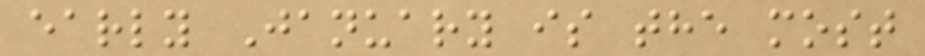early January is the most
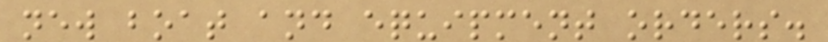new boat and equipment orders.
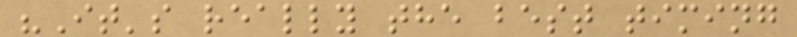"It's really the best timing
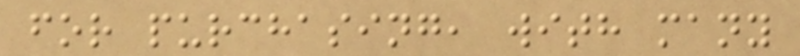for purchasing, with many
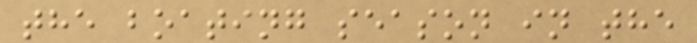the boating season in the
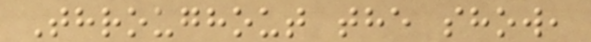Throughout the show,
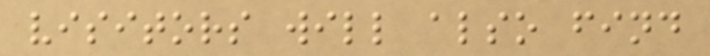visitors will also find
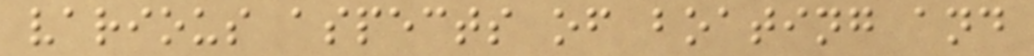various aspects of boating and
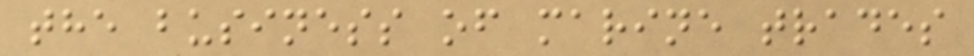the business of marine trades
